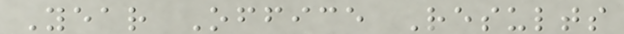Year Office Results
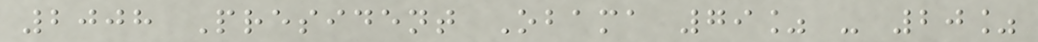2008 President Obama 79% - 20%
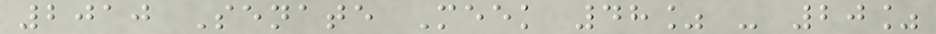2010 Senate Meek 48% - 20%
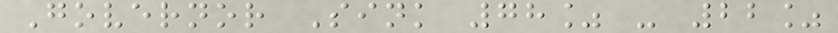Governor Sink 78% - 22%
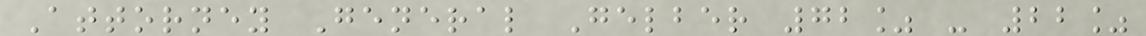Attorney General Gelber 72% - 22%
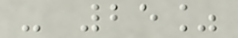- 25%
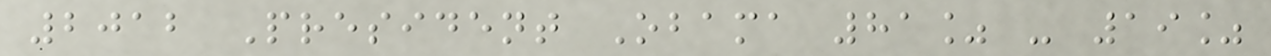2012 President Obama 81% - 19%
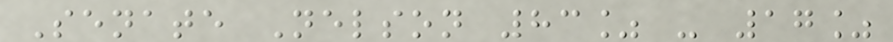Senate Nelson 83% - 17%
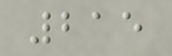215
